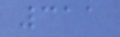311
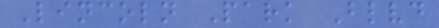Lincoln Park Blvd
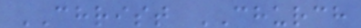CHRIST CHURCH
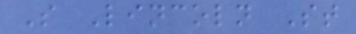S Lincoln St
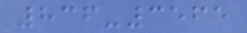836-3565
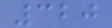320
